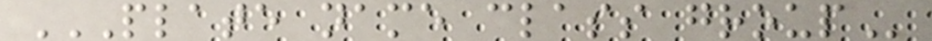PLATE NAME CLASS GROUP
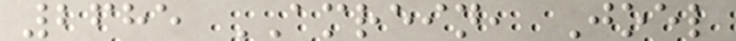2685 AMREIN, Joel
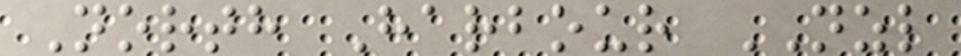North Harbour NZL
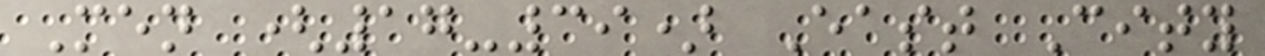Men (17-39) East City
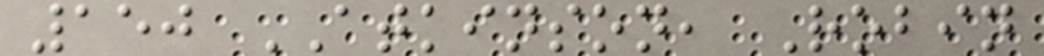150 ATKINSON, Robin
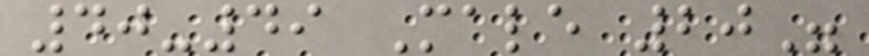40-49 Male 20"
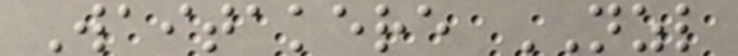Waitakere NZL
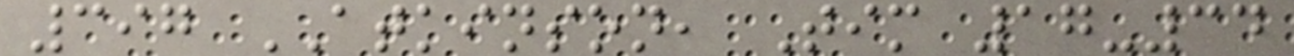397 ATKINSON, Tim 17-34
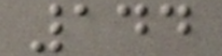144
